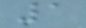1
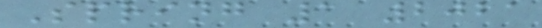Spring 1 2021
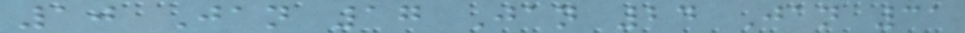10 Jan 17 Jan 24 Jan 31
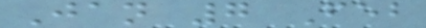Jan 7 Feb
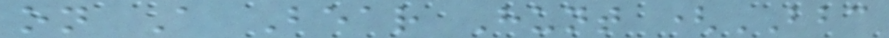on A Bear Hunt (BBC
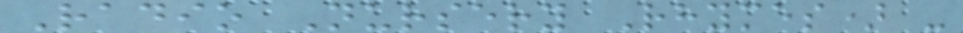Radio Nursery Rhymes) -
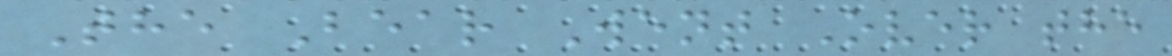The Bear Went Over the
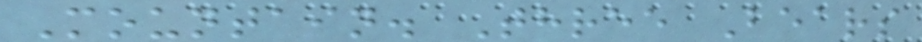Mountain. Three Bears
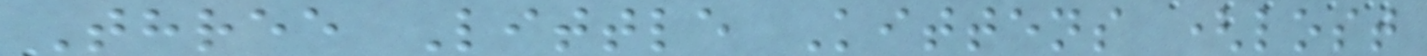Three Little Kittens (lost
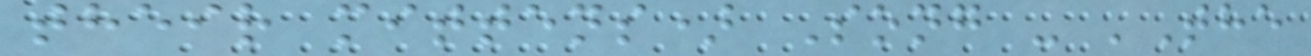their mittens) Song - 'The
